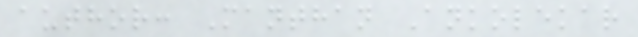author: Manthan Ankolekar
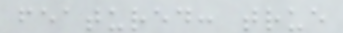featured: true
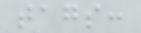tags:
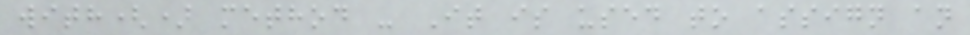with() method - It is used to assign an
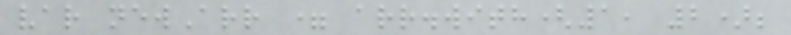var newArr = arr.with(1, 2);
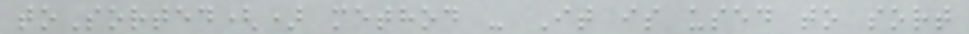toSorted() method - It is used to sort
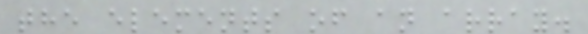the elements of an array.
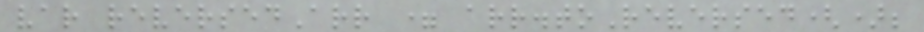var reversedArr = arr.toReversed();
